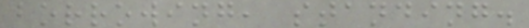borrowing, standing.
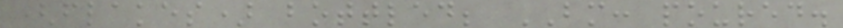(flakes) bottled; BM: poured.
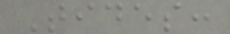Tides:
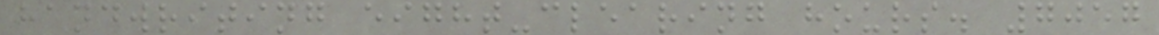handwriting eight-clearing hours. 7057
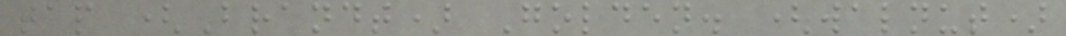tap (Brandt) Golden. (walnut)
